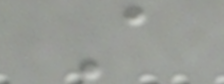A
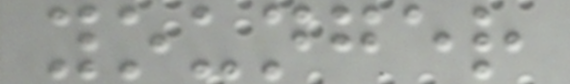younger
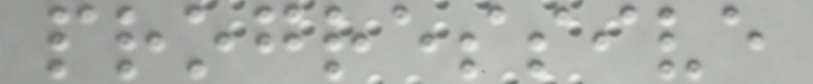progressive
